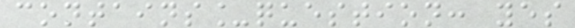contains_question: yes
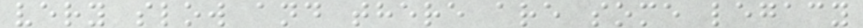very slow and there are some legacy
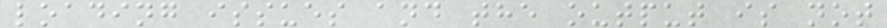loading issues and the output is not
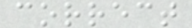correct
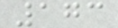173
